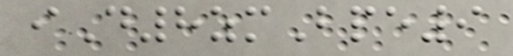iD8zmBpe9
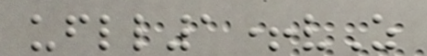ufll1+vZ
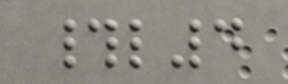#l4
